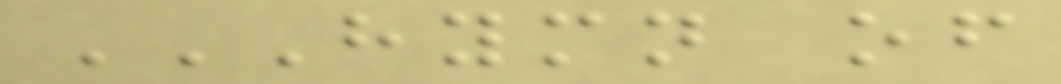HYMN OF
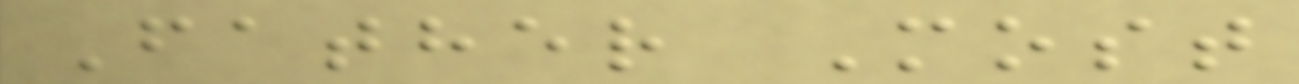Father Most
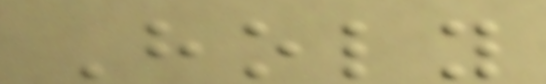Holy
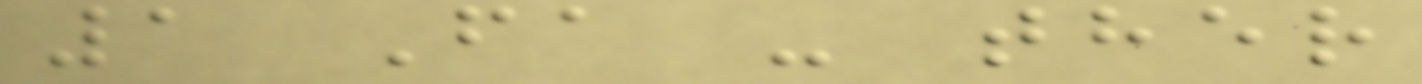1 Fa - ther
